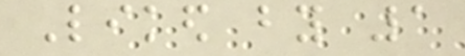Liked by 1
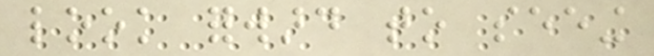look forward to seeing
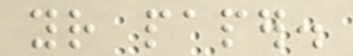your paper.
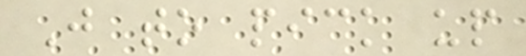Just to pick up
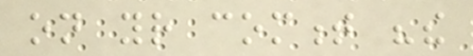on your comment "the
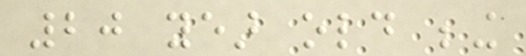20 year old being
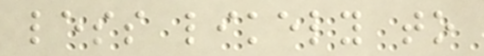less likely to
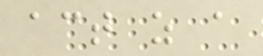act as a
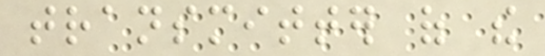transmitter of the
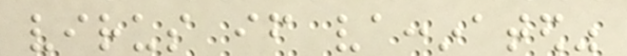virus if vaccinated"
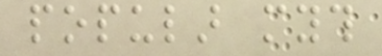popular myth
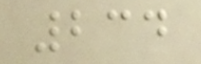234
